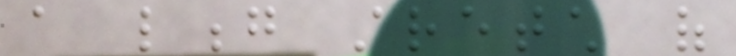a long stretch of
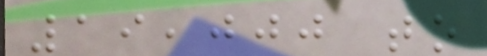19,000 to
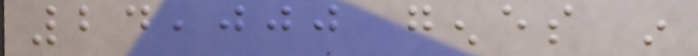24,000 genes in
